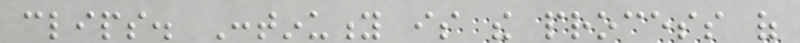clips. Continuity is the process of
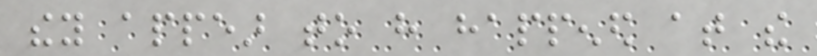they appear to have happened at the
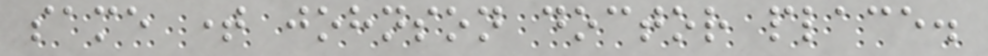same time johnson doctor place.
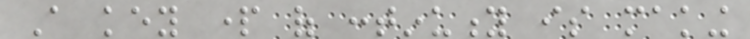A key part of continuity is making
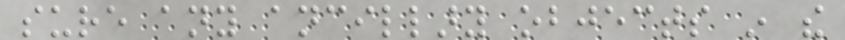sure any ancillary objects in the
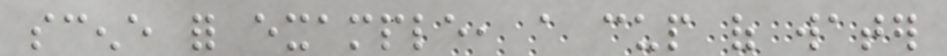scene for example, a cup of water
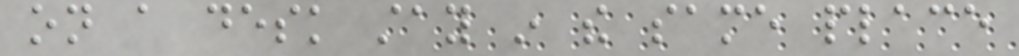on a desk stay in the same place
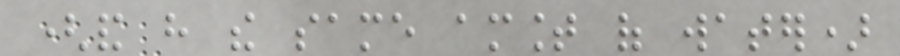(and have the same amount of water)
